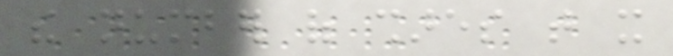the number of shares that it
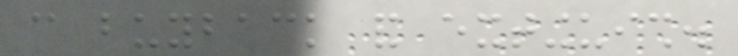can buyback and extinguish.
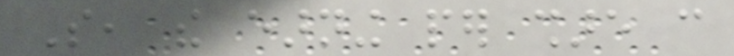So, the earning per share can
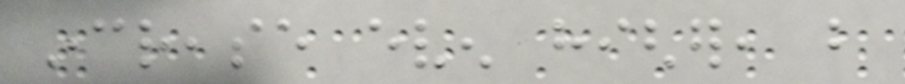increase even higher, but
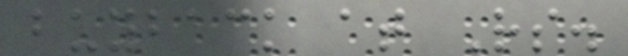buyback at Rs.
